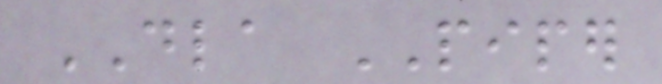DLA PIPER
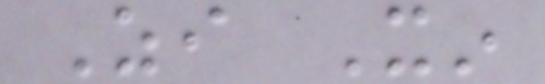Zi Xin
